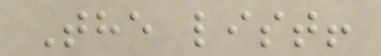The list!
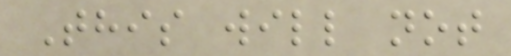This will not
